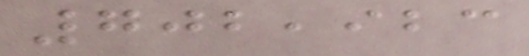702,923
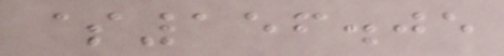$156.05
